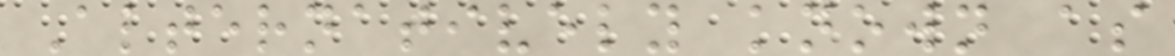Alternatively known as
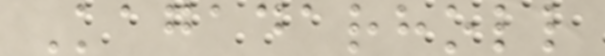Kagadarholl
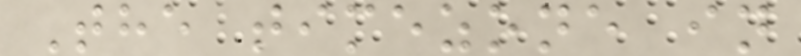The timezone in
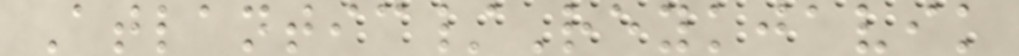Atlantic/Reykjavik
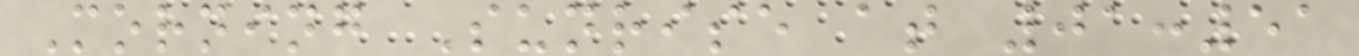Morning Sunrise at 01:51
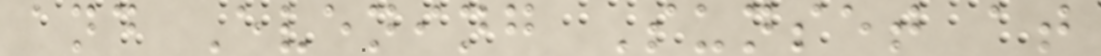and Evening Sunset at
